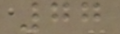77
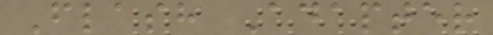Flash Adapter
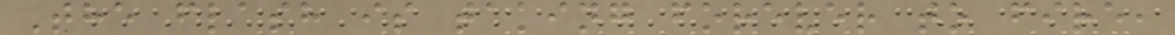The flash is taking forever to fire,
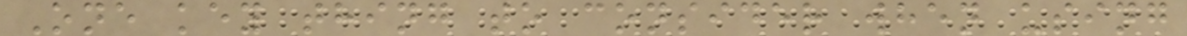One key thing to consider when using
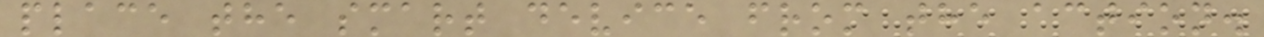place the smart device from the action.
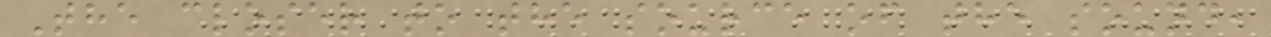The closer to the source of the sound,
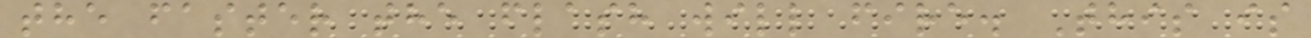the faster the flash will fire. This is
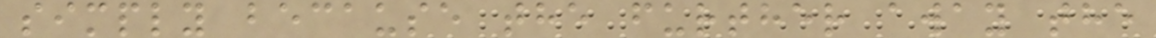simply because the further away the
